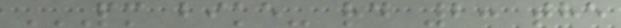PM BIKE- RD 2: THE
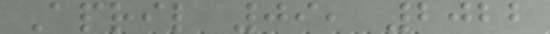April 09, 2022
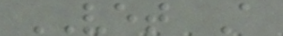VET A
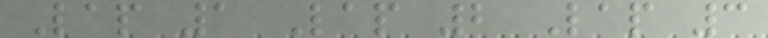Lap 1 Lap 2 Lap 3
